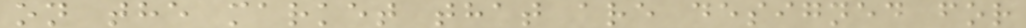on the market that are designed for
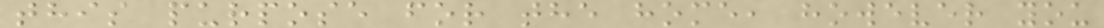this purpose for the home, however you
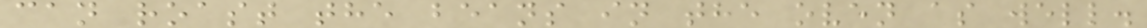can roast the beans in the oven as well.
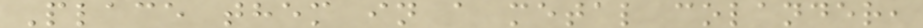Place them in a metal colander,
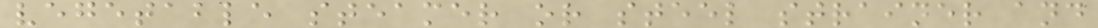vegetable steamer or steel strainer and
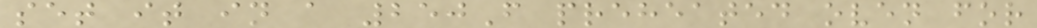set it in a 250F preheated oven for
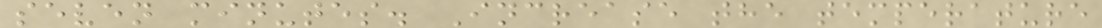seven minutes. Increase the temperature
